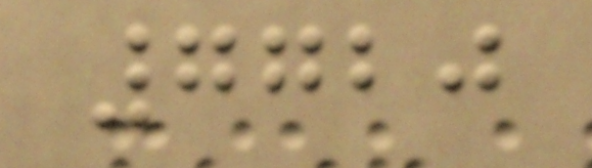7720
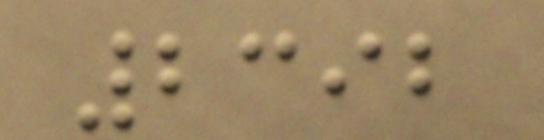2392
